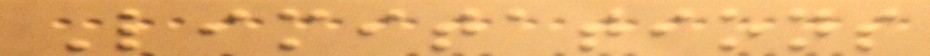Limitations
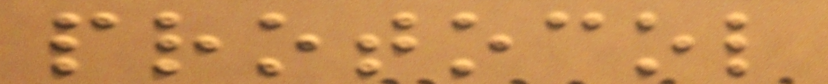protocol
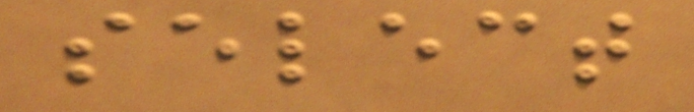select
